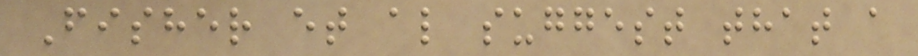Fisher et al suggest that a
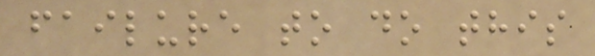failure to do this
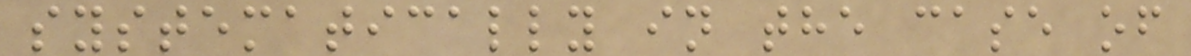systematically in the case of
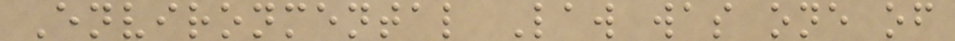Environmental Law was one of
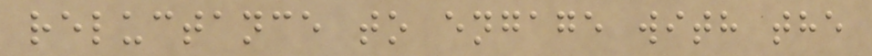reluctance to engage with the
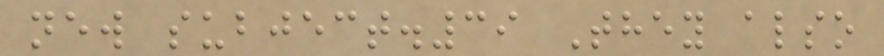new subject.39 They also
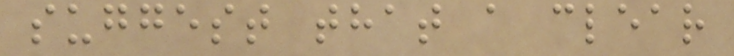suggest that a clear
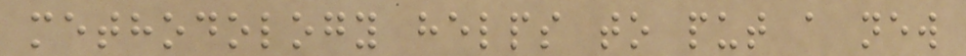methodology helps to put a new
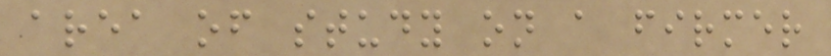area of study on a firmer
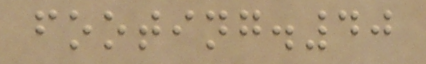footing.40
